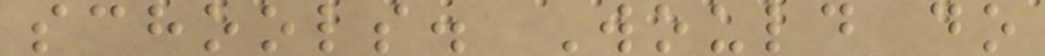schools. Would do
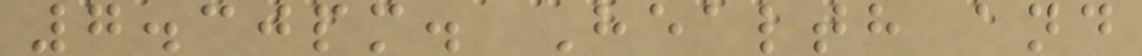7.30pm. Health and
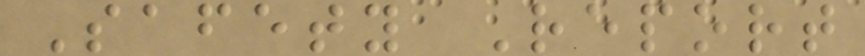Safety Report
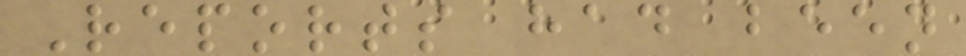Reports had been
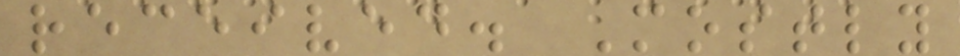received. Mostly
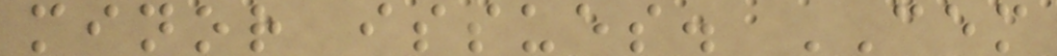minor issues. CEM
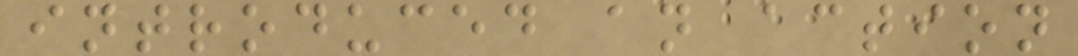introduced an action
